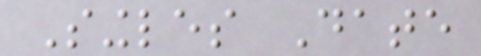Singles Date
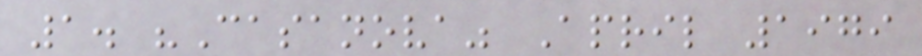1. "Casanova" April 1979
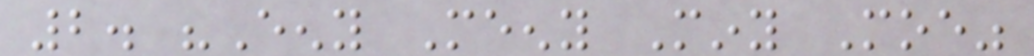2. "Eeny Meeny Miny Moe"
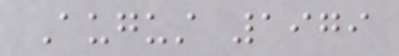August 1979
